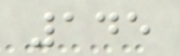145
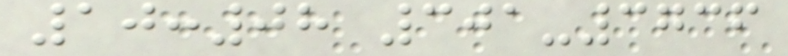10:08 301-3736
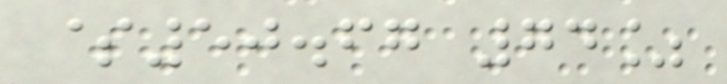$50.67 74%
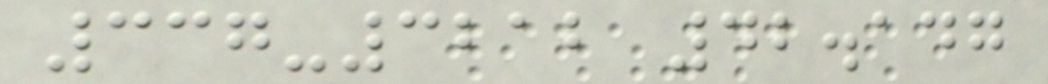337-3212 42.147
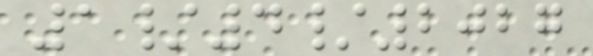1/4/2027
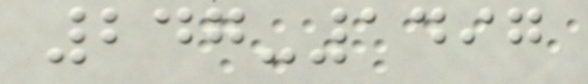247-1497
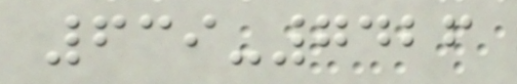639-7426
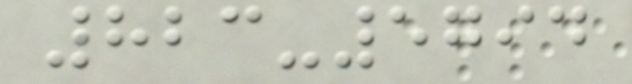823-5794
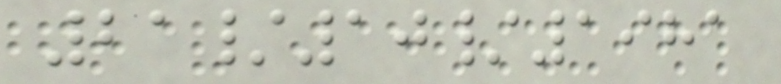21/10/1981
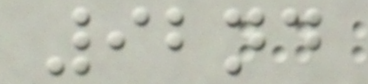92nd
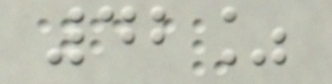42%
